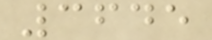3645
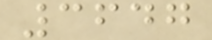3647
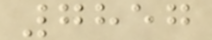7857
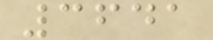3641
